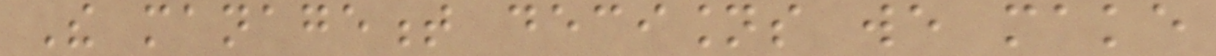The management decisions we make
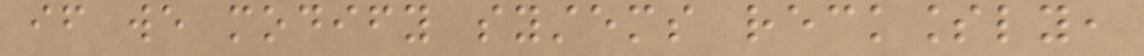if we modify systems recklessly,
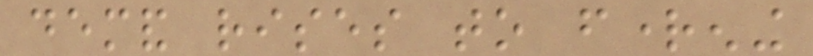demand rises to frightening
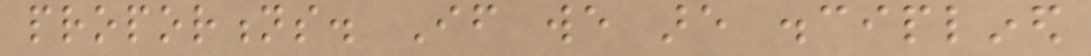proportions. If we are disciplined
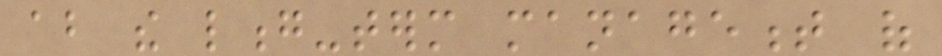about the long-term management of
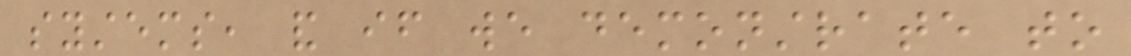systems, and if we demonstrate to
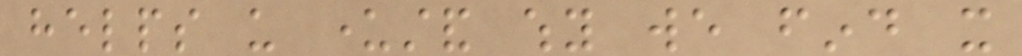helps us understand why we find it
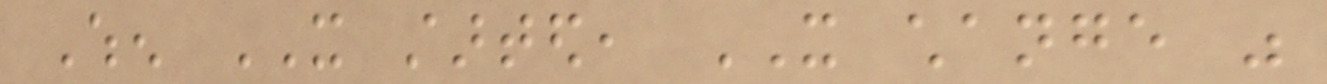When IT started, IT change was
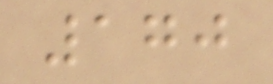170
